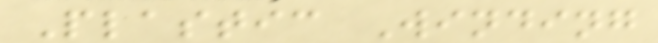Plastic Winding
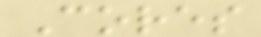Cores
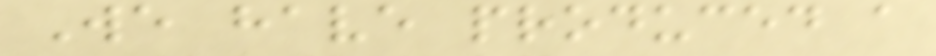We have produced a
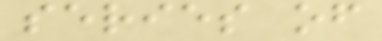series of
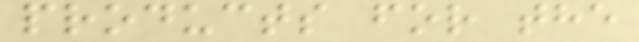products for the
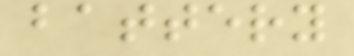battery
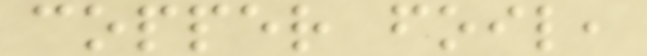copper foil,
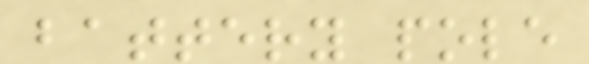battery pole
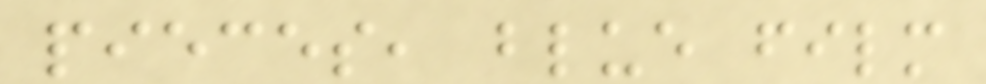pieces, blue film
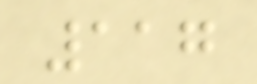117
